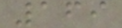169
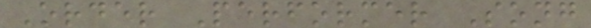Order Performer Song
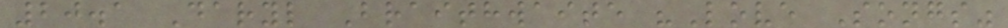20.1 Daryl Braithwaite "Love Songs"
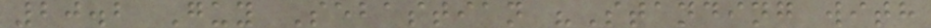20.2 Guy Sebastian "Standing with
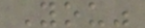You"
